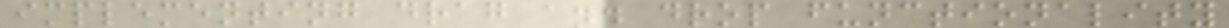implementing drag and drop functionality
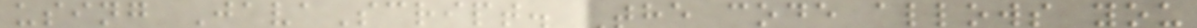using JavaScript. The code allows you
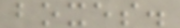boxes.
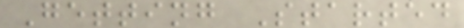Getting Started
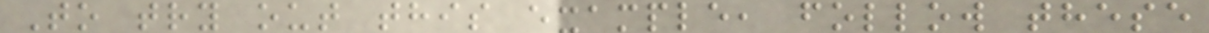To try out this example, follow these
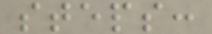steps:
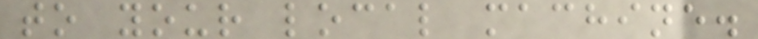to your local machine.
